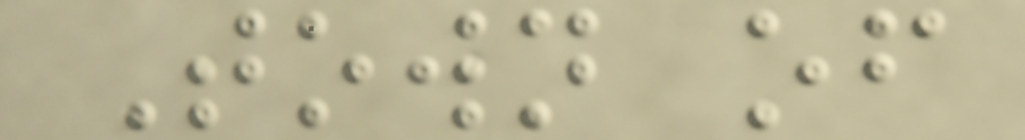Town of
